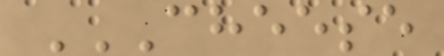CHEESE
